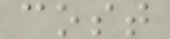cost
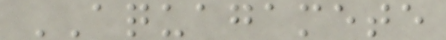AQUAGAMETE
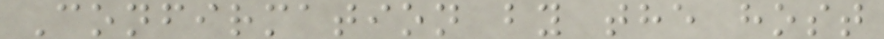Confirmation by the host
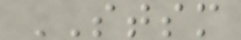STSM
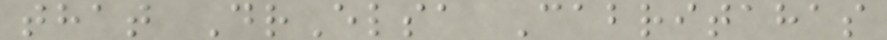that DrElsa Cabritahas
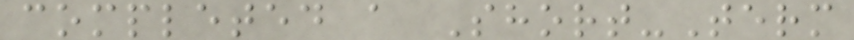completed a Short-Term
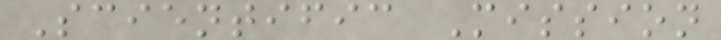Scientific Mission
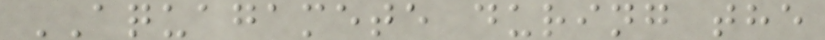AQUAGAMETE during the
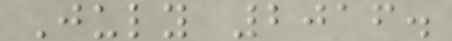July 2016.
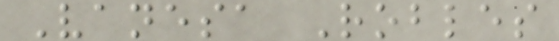Vanesa Robles
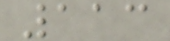113
